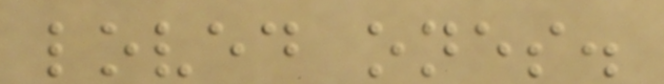loved ones.
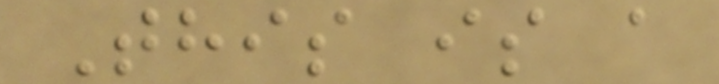This is a
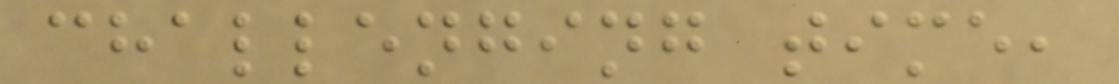challenging time,
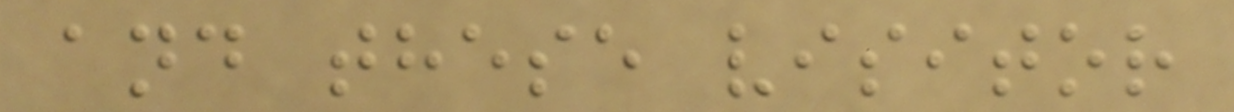and these visitor
